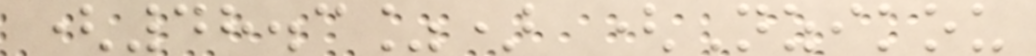(48.3%) (Nzikou
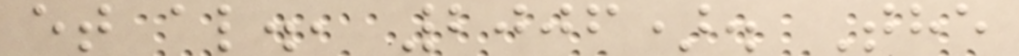et al., 2006). The
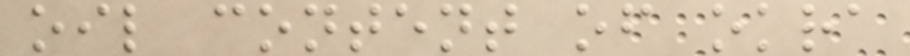oil content of okra
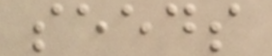seeds
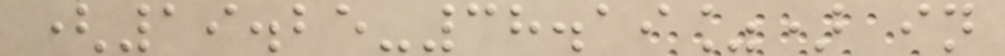(19.25-38.19%) in
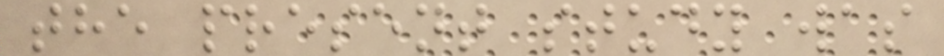the present study was
